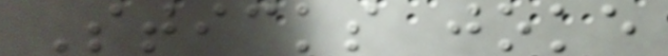Sticks joke
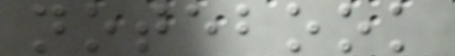notebook
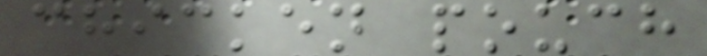chicken pouch
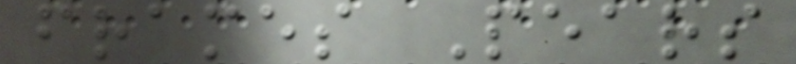frames Pears
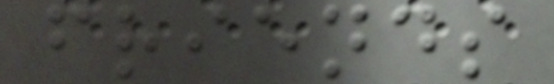friends
